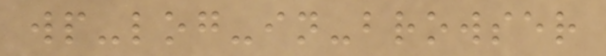wp-log-in-browser
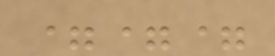===
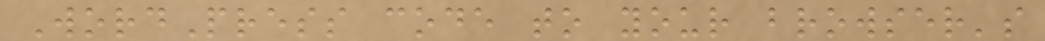WordPress code to your browser's
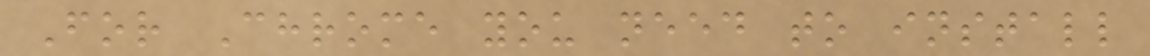For Chrome you need to install
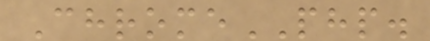ChromePHP.
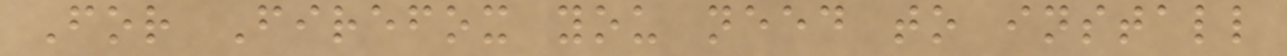For Firefox you need to install
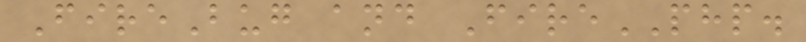FireBug and FirePHP.
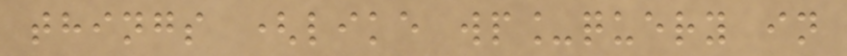things (like wp_query in
